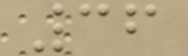36
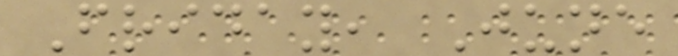Friday, June
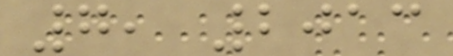7, 2013
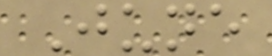June
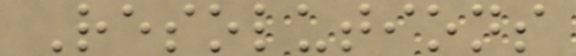Resolutions
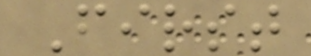First
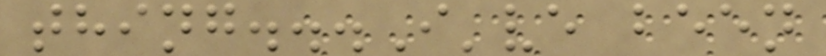thing...I've been
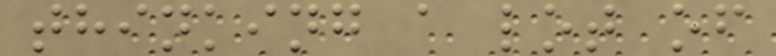thinking a lot of
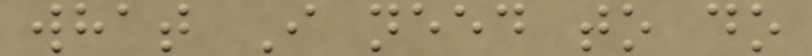what I need to do
